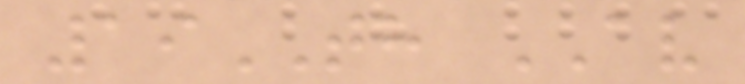19TH AV
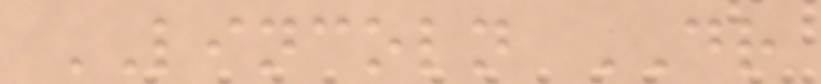LINCOLN DR
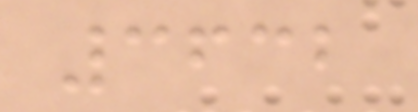3632
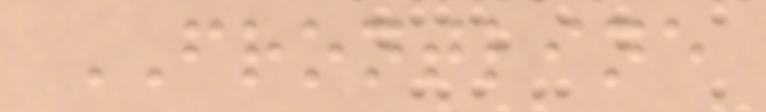FRONTLINE
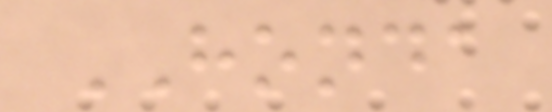HONDA
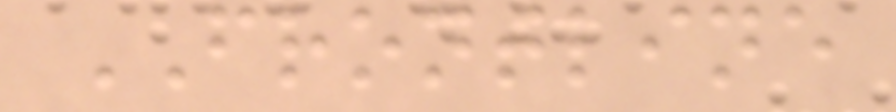FRONTLINE
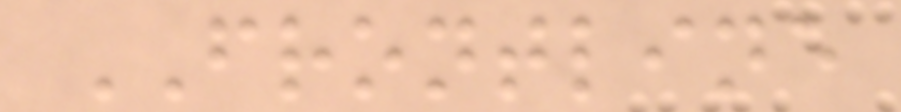FRONTLINE
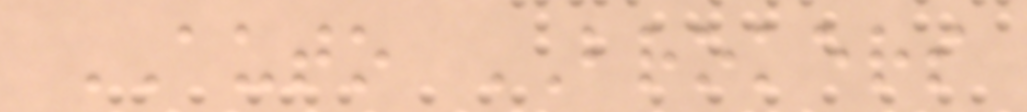AUTO BROKERS
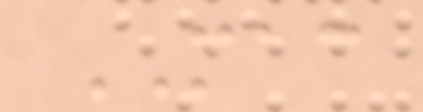MAC
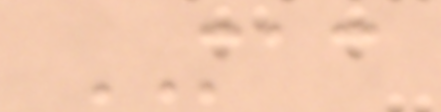MAC
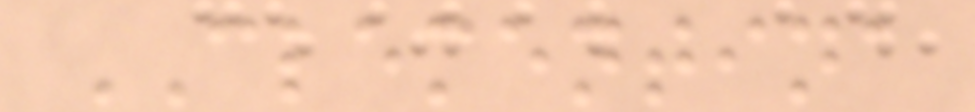CLEMENTINA
